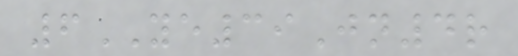6YE39Jn4r
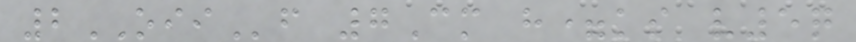2OIIf 7Cm h=ks v5q
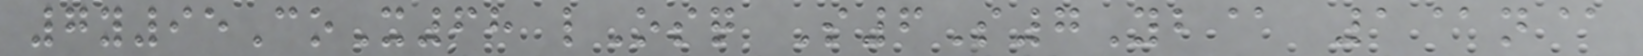7y95CoX68 lOsq S6S7Yb@ 1@n@
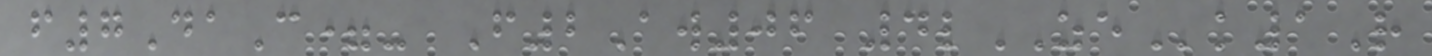f7DaC=- F2Aw06 4lZEk1R
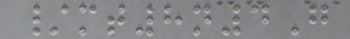/mt8n4G
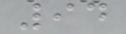94
